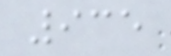935
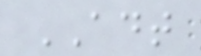ADT
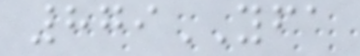879YFA
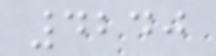4240
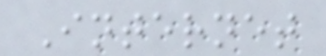Internet
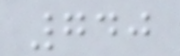740
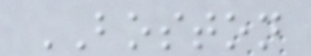BOSTON
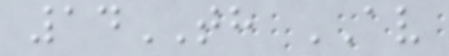14TH AV
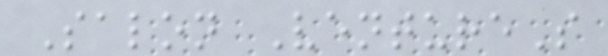Salon VentureS
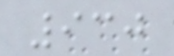930
